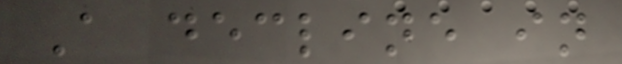A decline in
